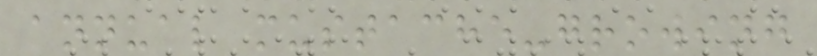annual mustache-growing
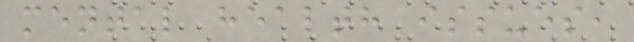mental health issues,
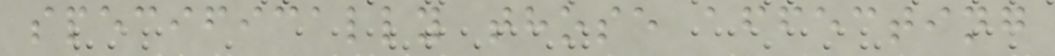specifically those affecting
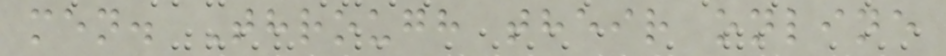men. Through their online
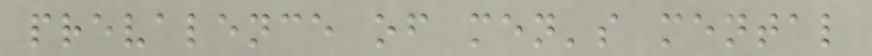prevalence of men's mental
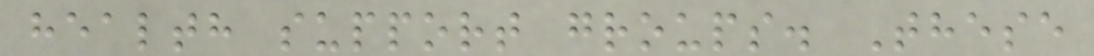health support groups. These
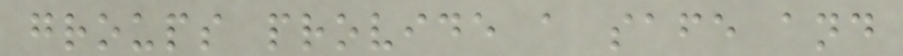groups provide a safe and
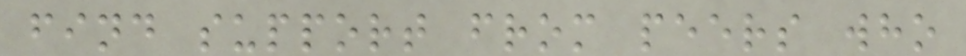find support from peers who
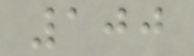100
